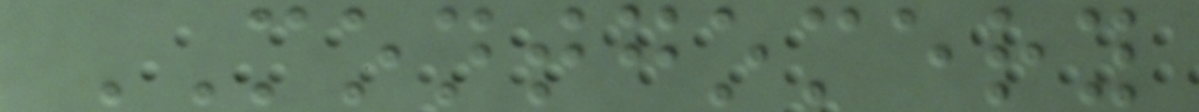MONTGOMERY
